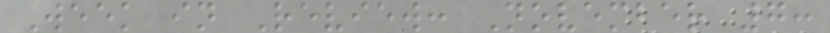Week in Review: November 7:
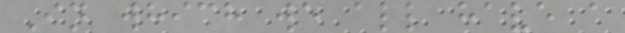In which we all have a
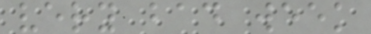very bad week
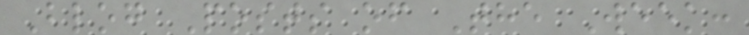Blog Posts of The Week:
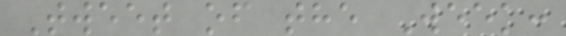Tweet of the Week:
